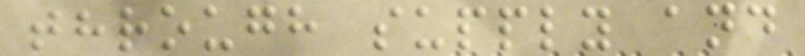through supply and
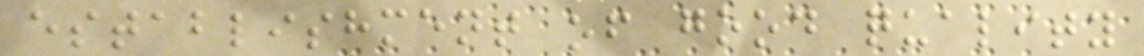establishment of good quality
